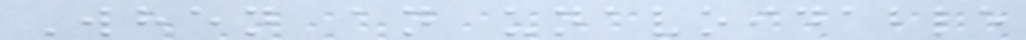When an unavoidable
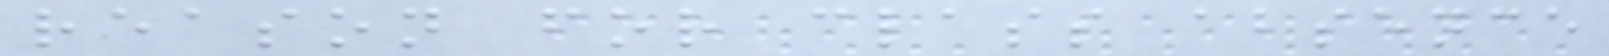reason for class absence
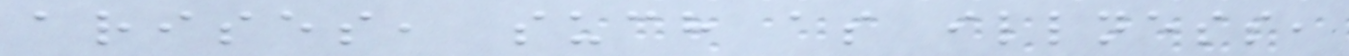arises, such as illness,
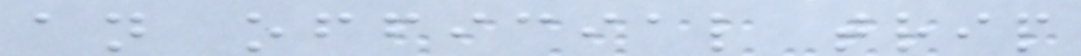an official trip
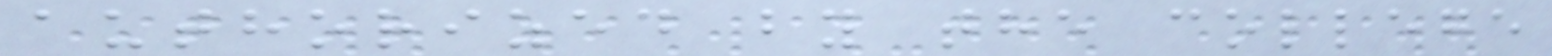authorized by the college
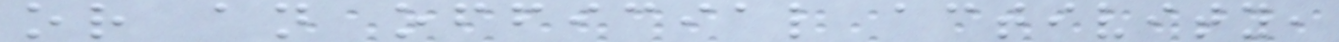or an official activity,
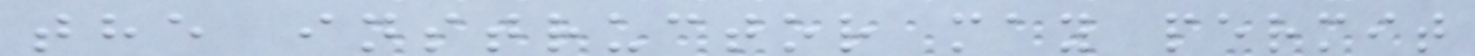the instructor may permit
